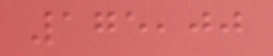175,00
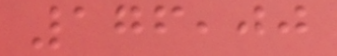176,00
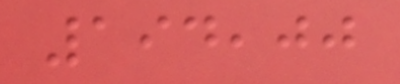194,00
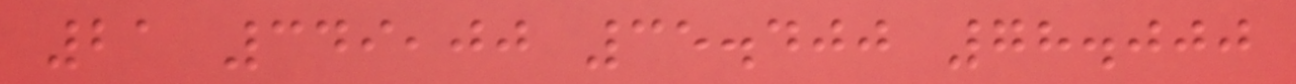21 349,00 35.400 78.000
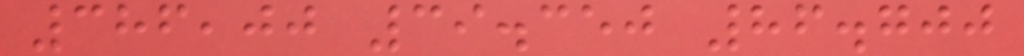386,00 39.350 86.700
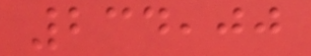234,00
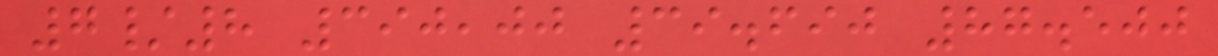7/8 390,00 39.690 87.500
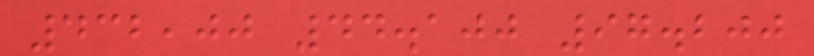432,00 44.100 97.200
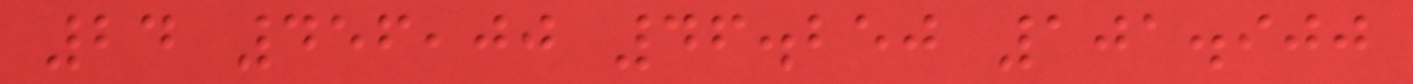24 456,00 46.250 101.900
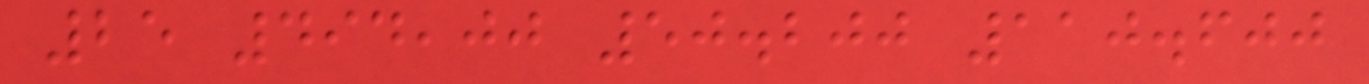25 494,00 50.200 110.600
